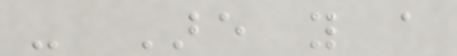- Are you a
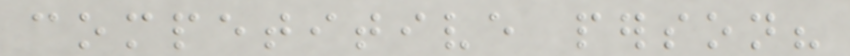competitive person?
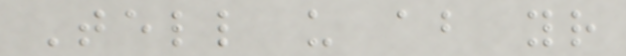Tell us about your
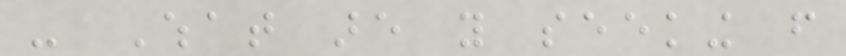- What are you seeking from
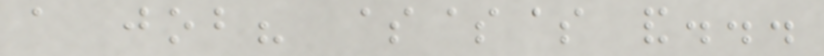a job? $$$ and...
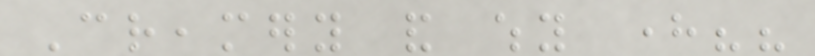Creamery and why here??
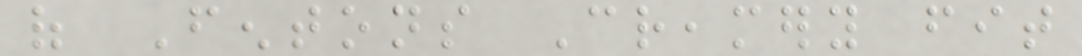of Fentons Creamery fit
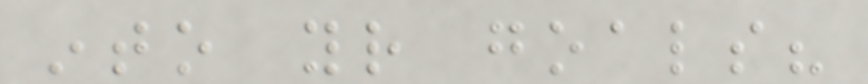into your goals?
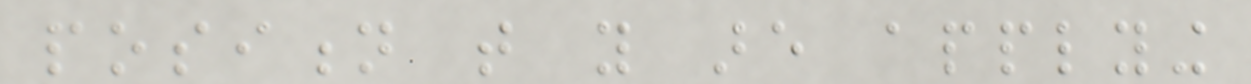position that you are applying
